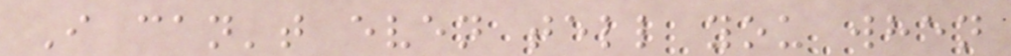I can't even tell you when
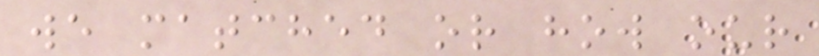we matched or how our
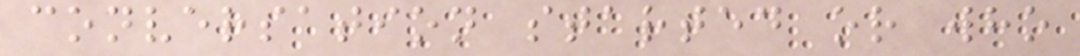conversation started or who
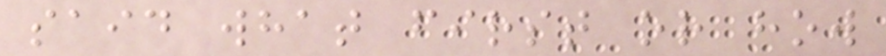said what first or how
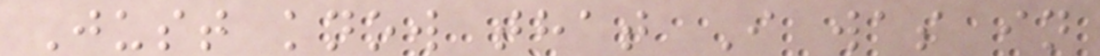Just know that I was in
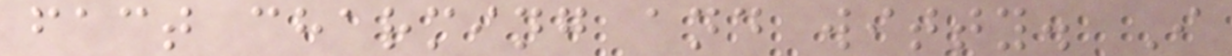fact charming and witty. I
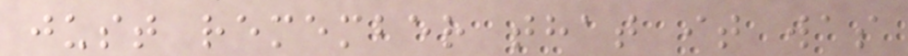just remember that it was
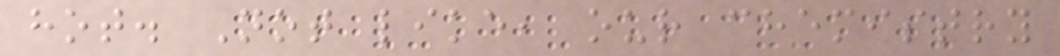hot. Not like, our chemistry
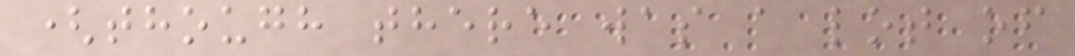(though there was a lot of
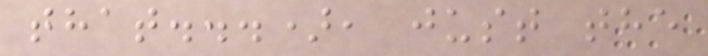that...), just the
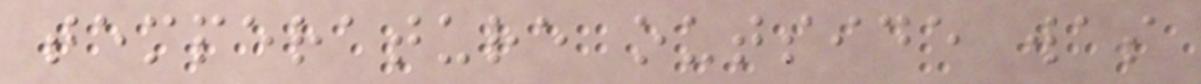temperature outside was
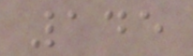145
